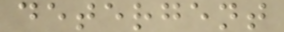detergent
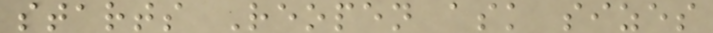starts Reopen ask sizes
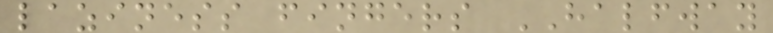laziness fingers HALFWAY
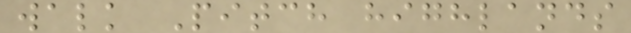walk Pitch highlands
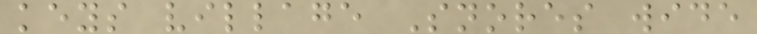keys village Snores wide
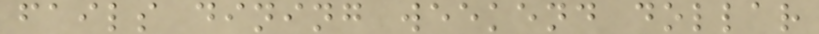fails dining weekend dollar
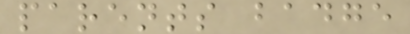parents badge
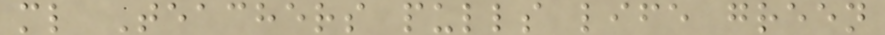ml Teachers pulls life green
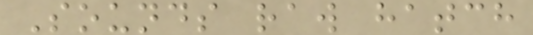Sounds raw hatch
